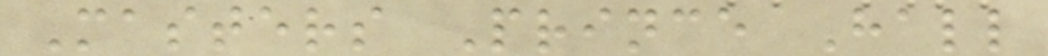Masters Prince Hall
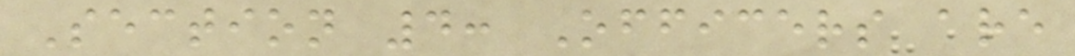Section 4: Officers are
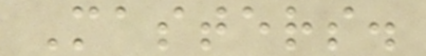Masters.
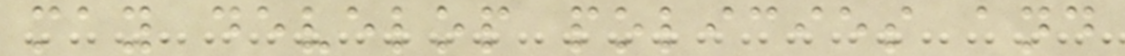may develop policies and
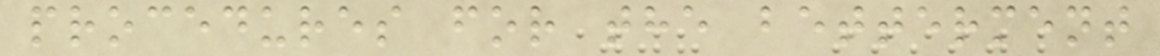procedures for the betterment
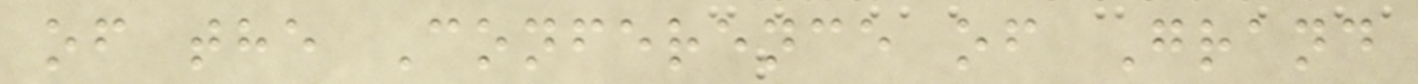of the Conference of Grand
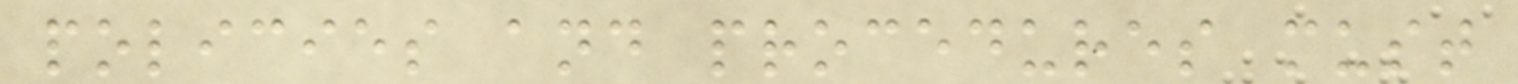policies and procedures must
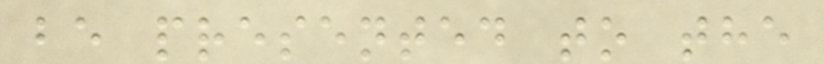be presented to the
